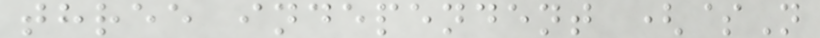three independent ($N
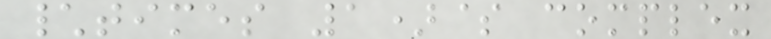\times 1)$ complex
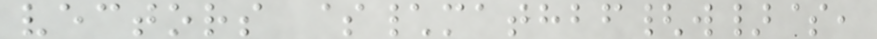vectors $\mathbf{w}$,
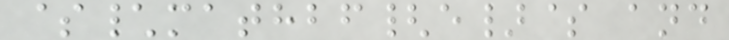$\mathbf{e}$ and
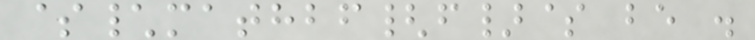$\mathbf{f}$ be .
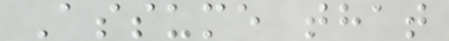Assume that
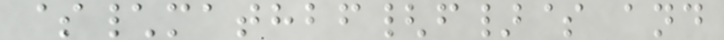$\mathbf{f}$ and
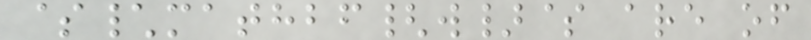$\mathbf{w}$ are of
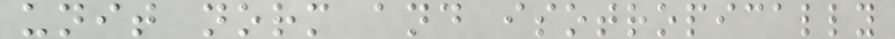unit norm and isotropically
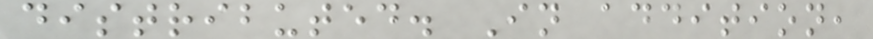distributed. In addition,
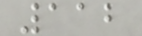112
